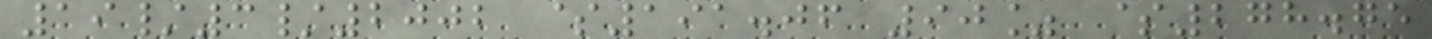19/3/2002 $191.06 90% $278.75
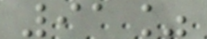91%
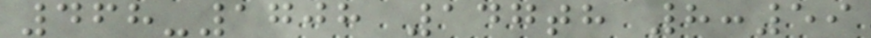468-1708 147th 8:59
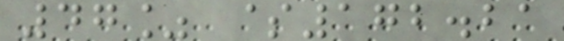47% $172.21
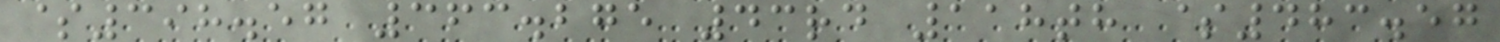$398.57 363.275 43rd 118th $483.57
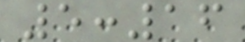5:16
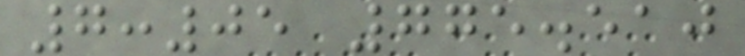7:05 775.510
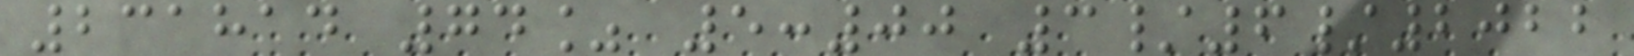231814 74% 5:00 3/6/2022
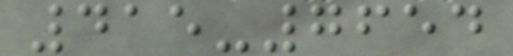415-7654
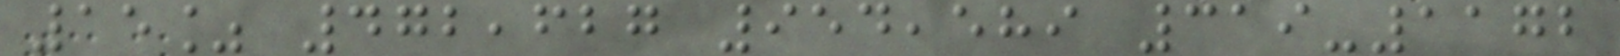15% 472,627 954,589 319-1172
